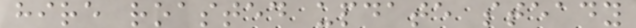hire roasted update steady
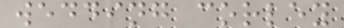wedding corley
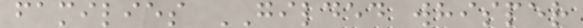families GILDED whisper
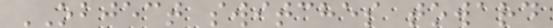OBJECT switches toward
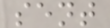sent
